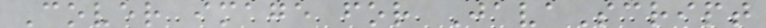Cover image for JavaScript
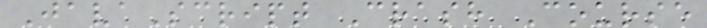JavaScript Crash Course
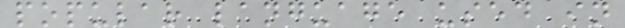popular language used in
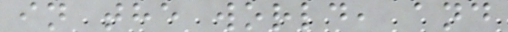in the world, and
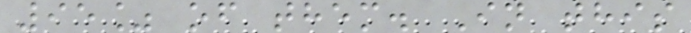95% of them. In this
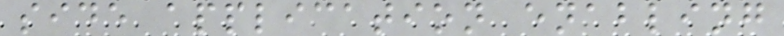side application enabling
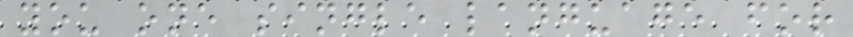you one single language for
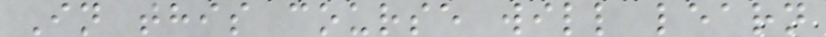In this course will learn
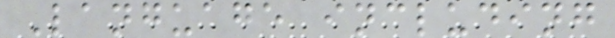Language including
